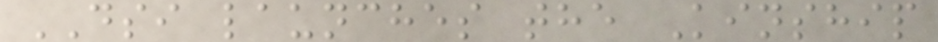DSI launches the Kinship
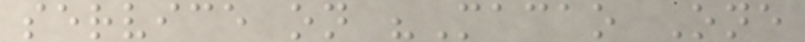service on "Macao One
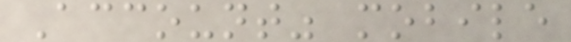Account" mobile
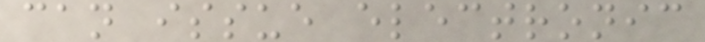can issue electronic
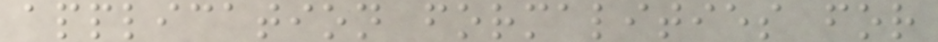application formalities for
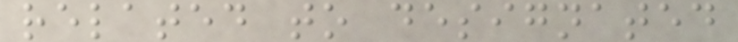related to designated
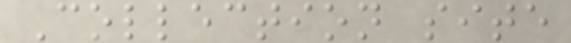Collection site
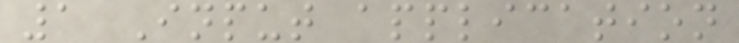1 Input application
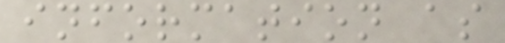information as
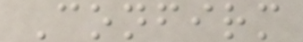Confirm
